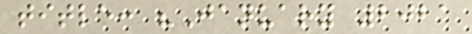title: "January 2021
